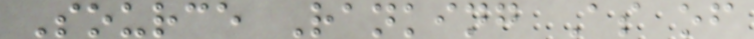Source Ranking As of
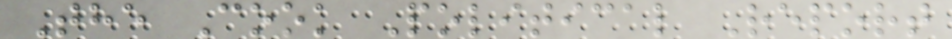The Cook Political Report
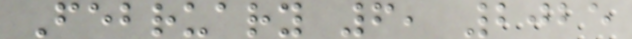February 6, 2025
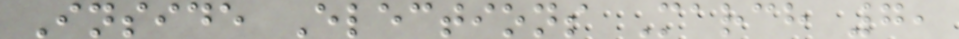Inside Elections March 7,
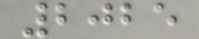2025
